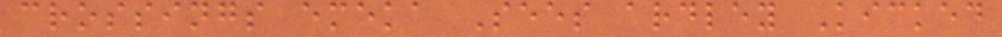crossings emeka Sees ardley Kicked
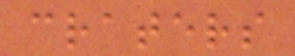craters
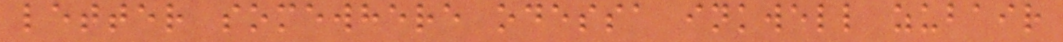letter somewhere odessa inkwell zubair
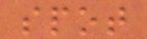spot
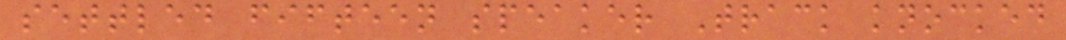settled fifteen speaker Track knocked
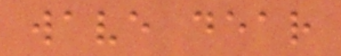wave dear
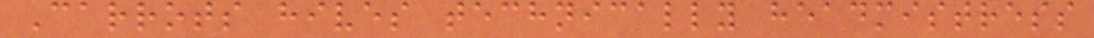Carrots hives technically headmistress
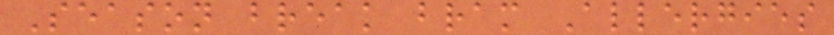Season break bram Allergies
